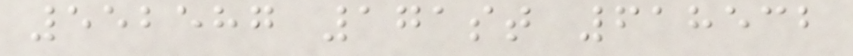552587 171st 618532
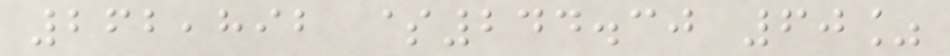262,892 $244.30 60%
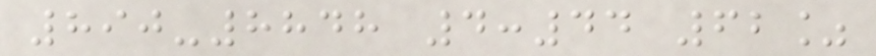890-8848 4:44 62%
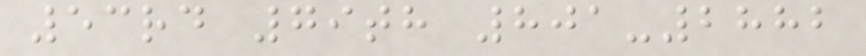53rd 79th 801-2882
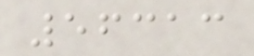56313
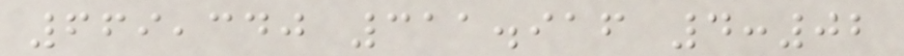669,340 311.916 4:02
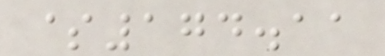$174.11
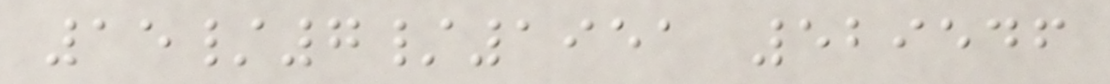15/7/1951 529546
